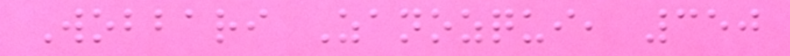Wobbari Zanozqui, 350
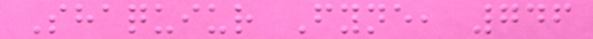Shaquiur Fyne, 746
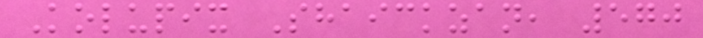Kolupix Shaickzan, 570
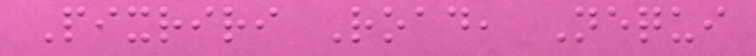Pixriri Road, Nequi
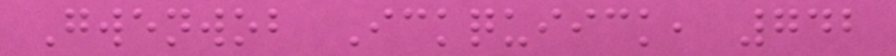Gwenwob Ickquiick, 742
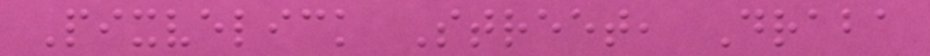Pixvelick Street, Draba
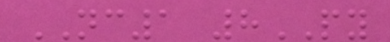NC1 8PY
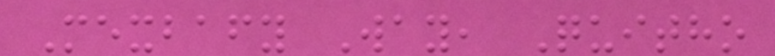Mexbafy Way, Quitho
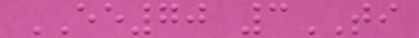EE70 3TI
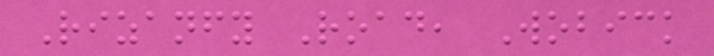Rizanfy Road, Wobick
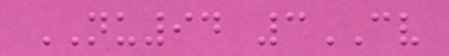NU94 3CV
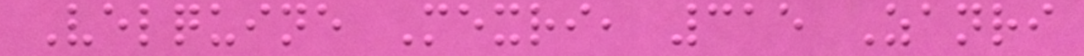Velquine Mexri, 315 Zanri
